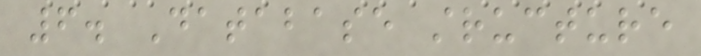6. Database structure
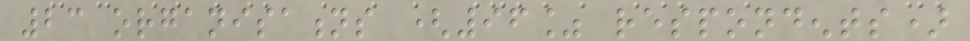23 organisations (96% respondents)
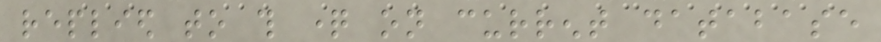replied to this question on current database
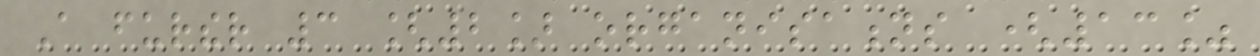A further 3 [2] organisations (13%
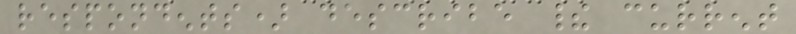respondents) describe their current
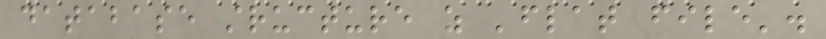database structure as 'flat file'.
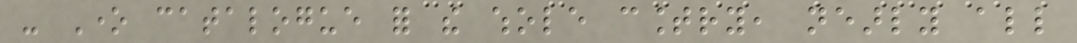- One catalogue for the whole country, nearly all
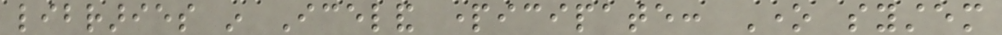libraries in Iceland participate: One system
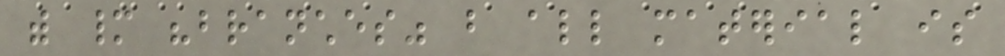with many "branches" but all material is
